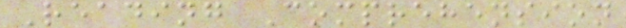Reading Comprehension
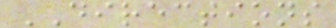DIRECTIONS
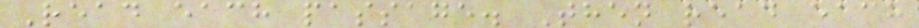Read each passage. Then read each
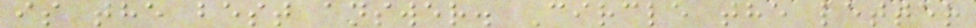is the best answer. Circle the letter
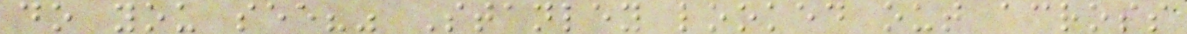do you see?" Stanley looked out across
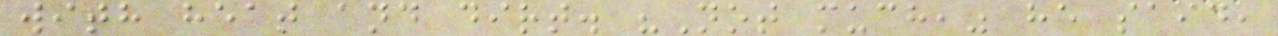with heat and dirt. "Not much," he said,
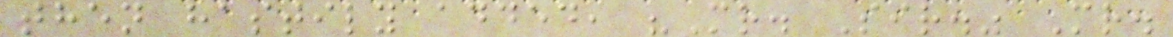then hastily added, "Mr. Sir." Mr.
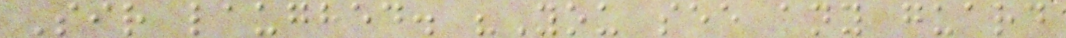Sir laughed. "You see any guard
